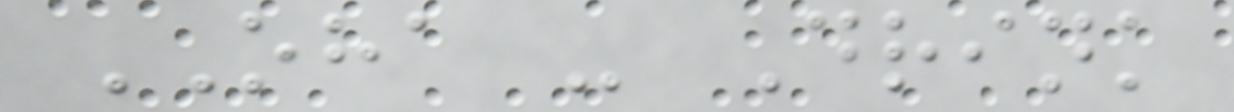OHA - Drink
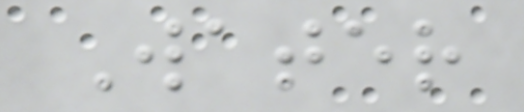Water
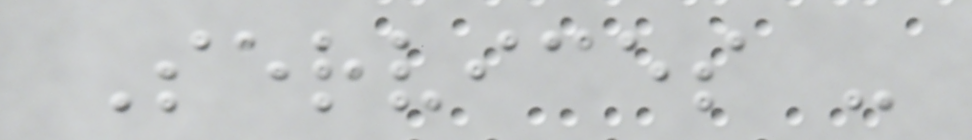Services -
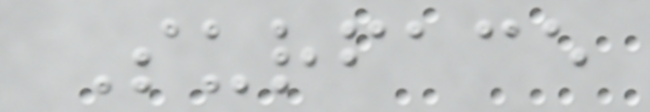Surface
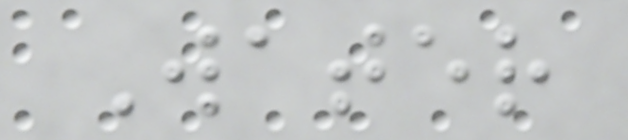Water
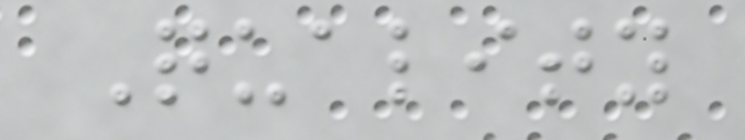Quality
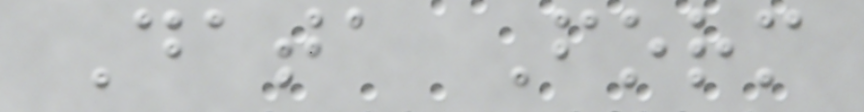Data Form
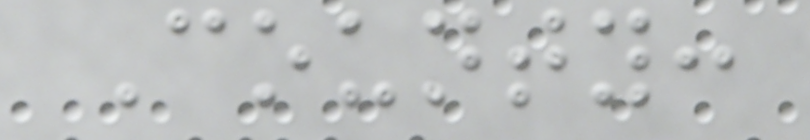County:
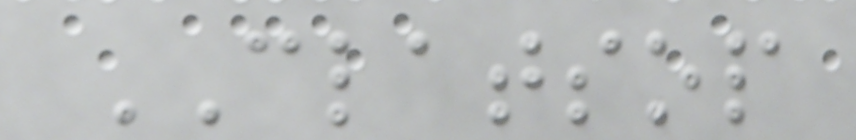CLATSOP
